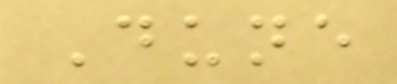Dune
